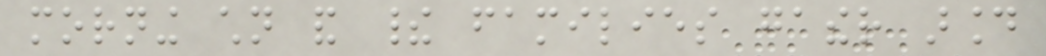morning children and their families gather around
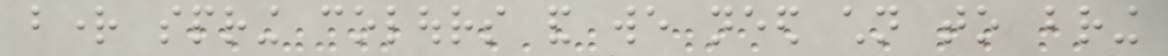bright spring colours and we need children to bring
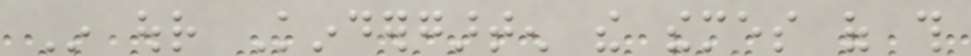In our Kindergarten the themes of this
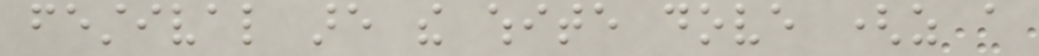festival are the white dove (as a
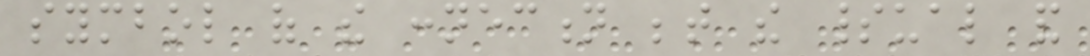symbol of the connection between the spiritual and
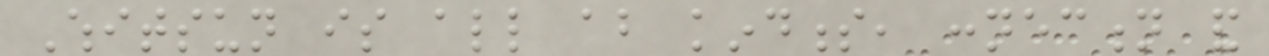Whitsun is all about kindness, connection and
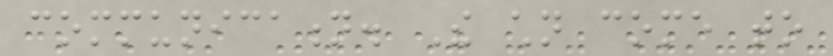communication. The children come to
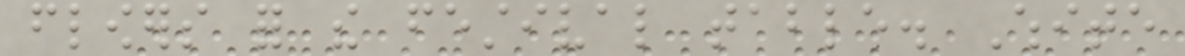flowers for the festival table. White
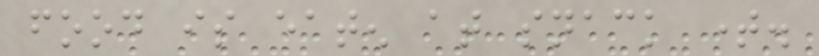food is eaten at snack time.
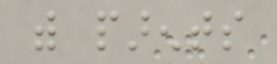with parents
